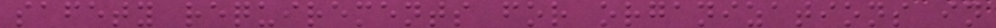safety requirements for organizations in
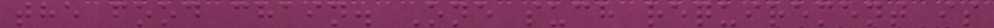the food chain. One such requirement is
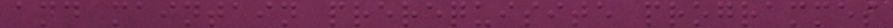and maintain prerequisite programmes
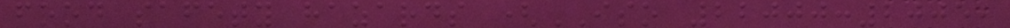food safety hazards (ISO 22000:2005,
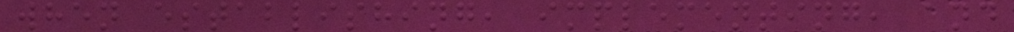when establishing, implementing, and
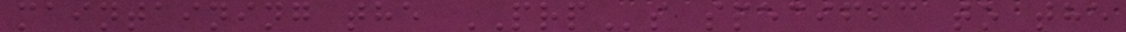maintaining the PRPs specific to the
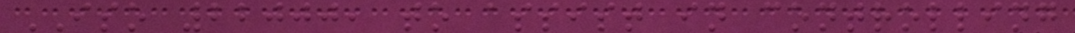ISO 22000, to assist in controlling
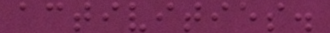activities.
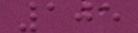105
